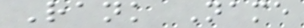Rank Name
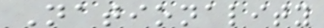Nationality
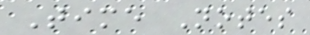Time Notes
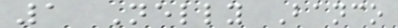1 Nelly Banco
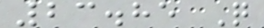23.85 Q
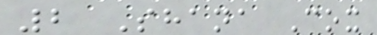2 Shana Cox
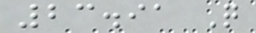23.91 Q
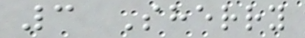3 Sherry
